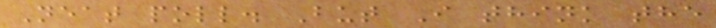Neat poll. But I think the
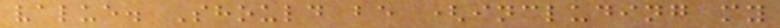value. Should be (including my
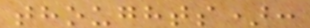thoughts):
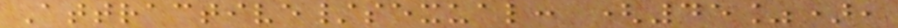Attractive/sexual: (45%),
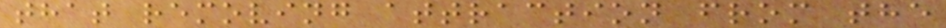that removing attraction from the
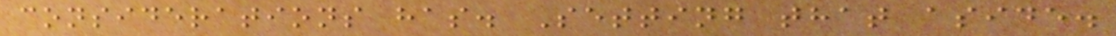considerations has. Setting that aside.
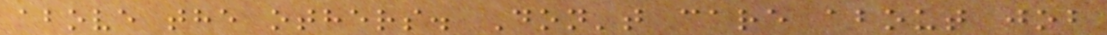above the others. Don't care about job
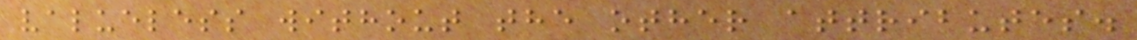valueless without the other attributes.
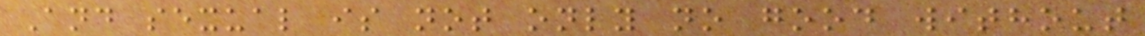And sexual is not only no good without
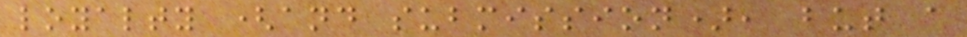loyalty (and submission), but a
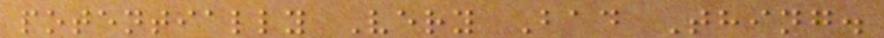potentially Very Bad Thing.
